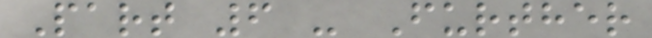Part 6 - Further
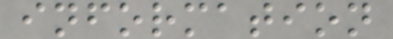information
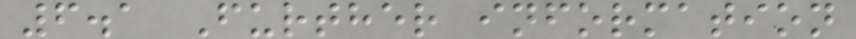6.1 Further information
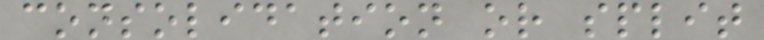consolidation or split
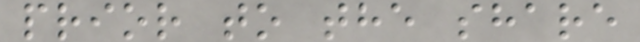prior to the share
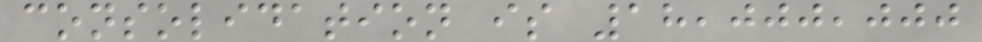consolidation is 18,000,000
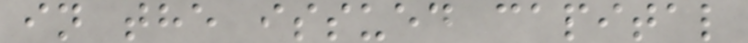in the issued capital
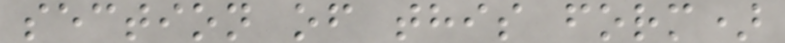section of this form)
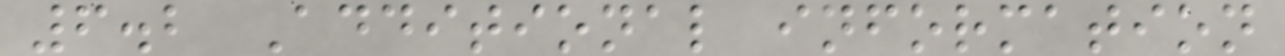6.2 Additional information
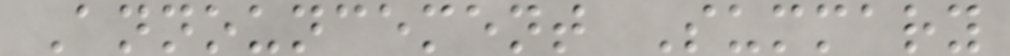Announcement Summary
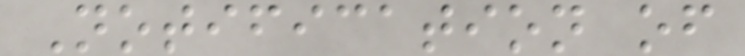Notification of
